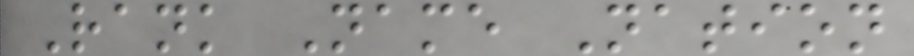Rank Name Nation
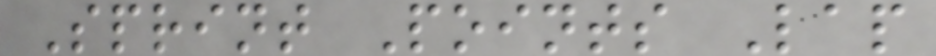Sprint Points Lap
